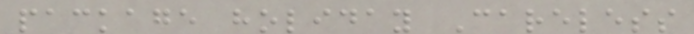package holiday Careless
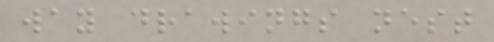way drawings nest
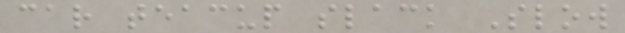car teacup slack Slow
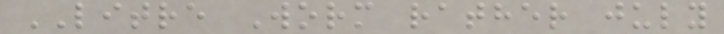LITRE Worm rather july
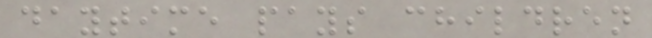daytime pays children
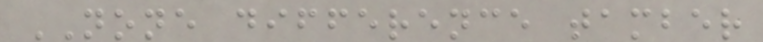NONE difference tamber
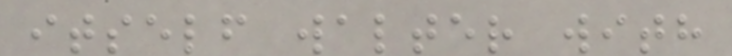itself walter with
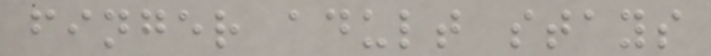finger adult stays
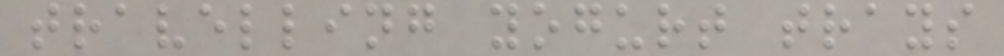travelling yogurt trays
